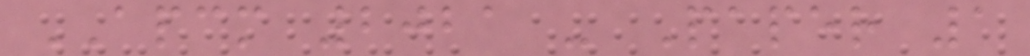APCM 2021 - Paper 1
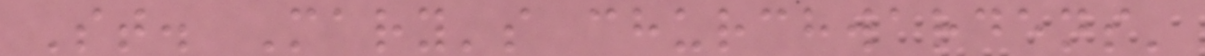St. Mary's churchwardens'
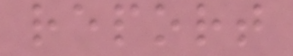report
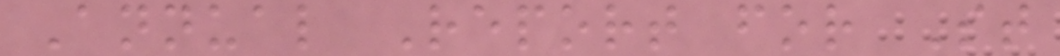Annual Report for St
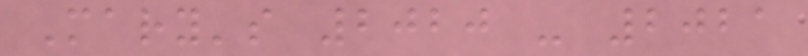Mary's 2020 - 2021
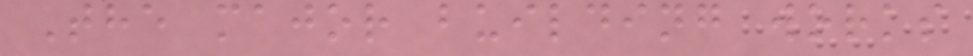The major building works
